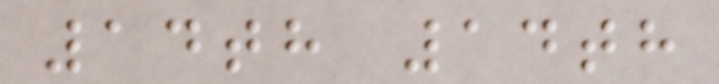14th 14th
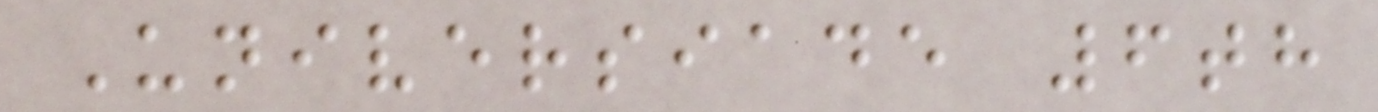Universiade 6th
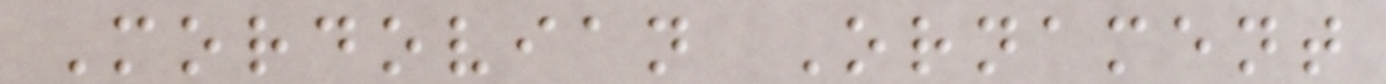Mordovian Ornament
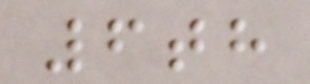6th
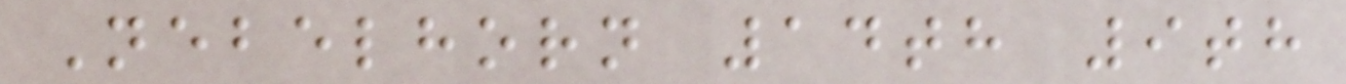Nebelhorn 14th 9th
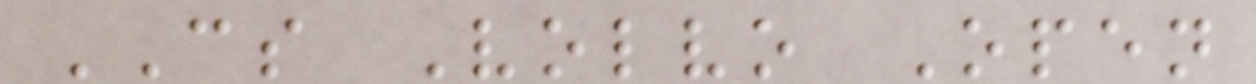CS Volvo Open
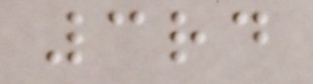3rd
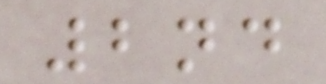2nd
